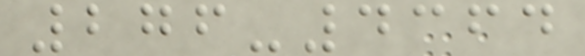276-4364
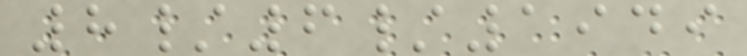8/6/1949
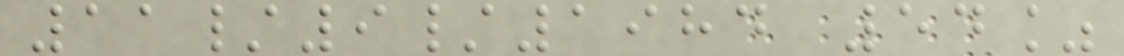11/9/1984 54%
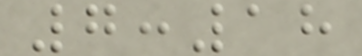7:18
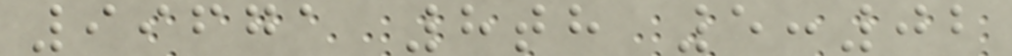99671 8th 5:02
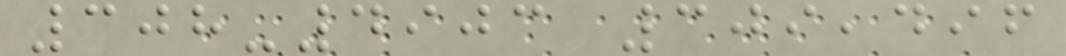308-4903 309,496
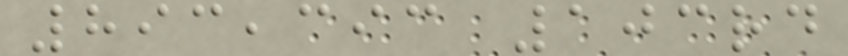893,393 103rd
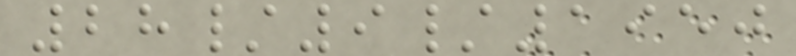28/9/1950
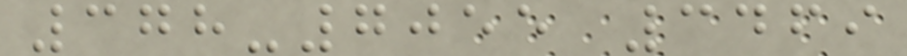378-7055 3469
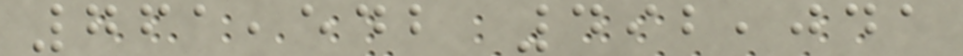761,542 492,041
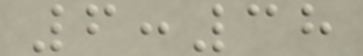6:38
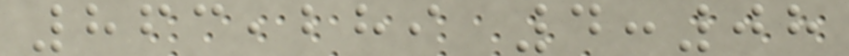863,289 4:08
